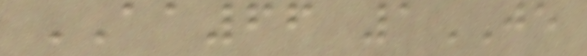AA66 1JE
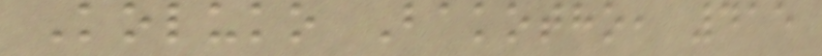Koluko Bakotho, 415
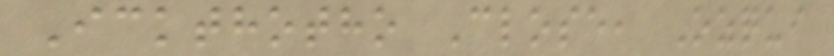Ickthotho Close, Ozqui
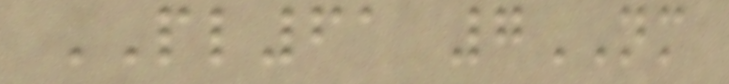PL61 7NM
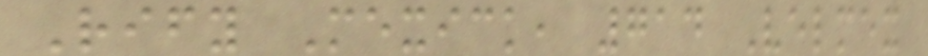Rify Mexick, 714 Velmex
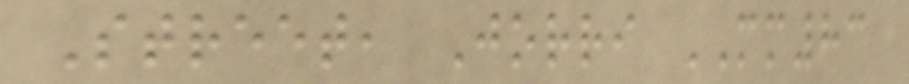Street, Jorri MM83
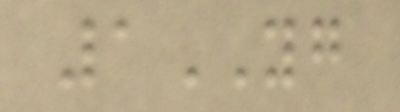1YG
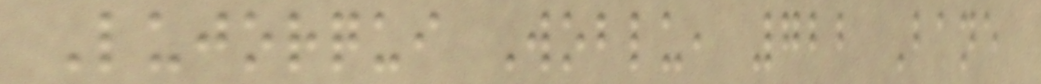Lujorqui Woblu, 722 Bane
